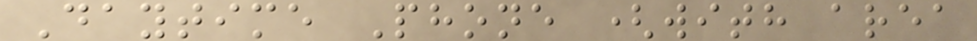Daytime Phone (with area
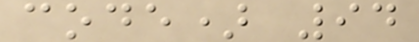code) 94
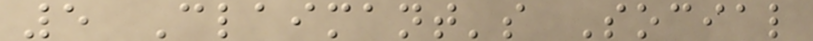5 Claimant's Social
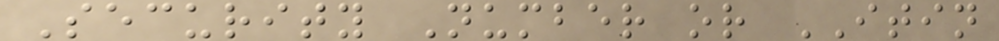Security Number or ITIN
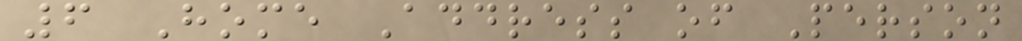6 Home Address of Person
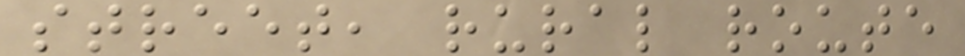street, rural route
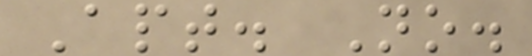Apt. No.
